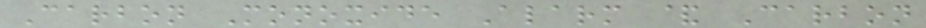Carbon Monoxide Alarm & Carbon
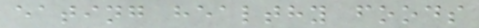eating healthy foods
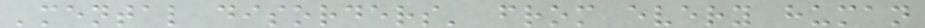'mental disorders' from every human
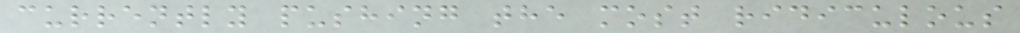currently pushing the most ridiculous
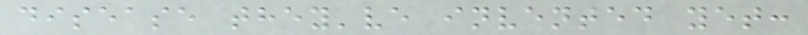disease they've invented yet:
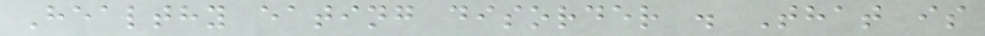Healthy eating disorder . That is
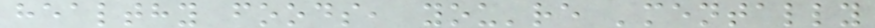healthy foods, you're 'mentally
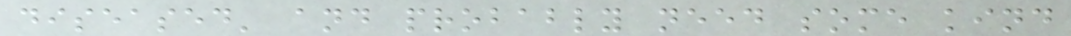diseased' and probably need some kind
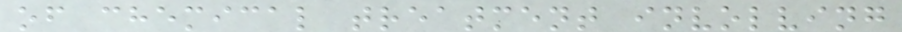of chemical treatment involving
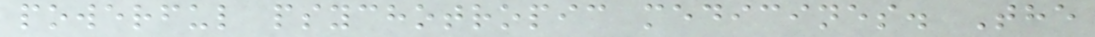powerful psychotropic medicines. The
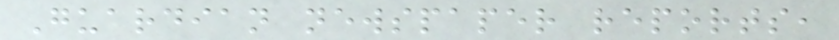Guardian newspaper reports,
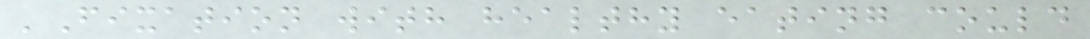'Fixation with healthy eating could
